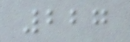227
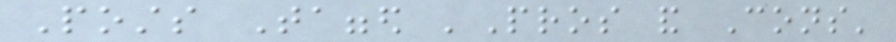Posts Tagged 'Pros and Cons'
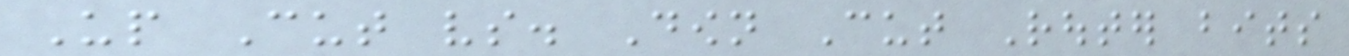Up Cut vs. Down Cut Router bits
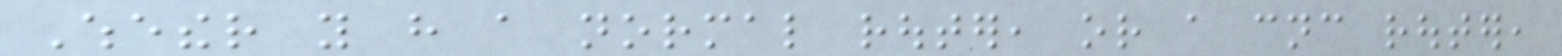Whether you have a normal router, or a cnc router,
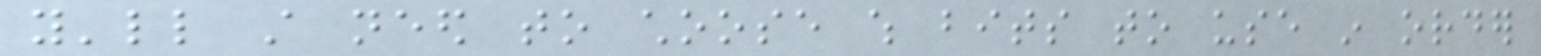you'll still need to choose which bits to use in order
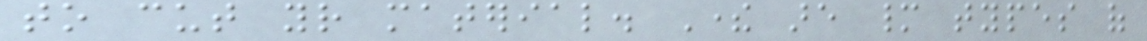to cut your material. There are many types of
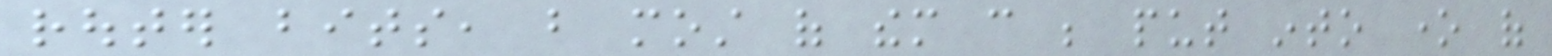router bits, but most of them can be put into one of
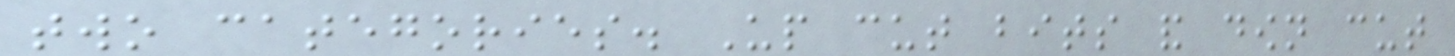two categories. Up cut bits and down cut
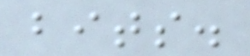bits.
